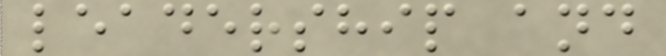leadership and
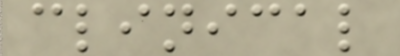clinical
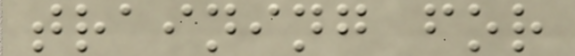training for
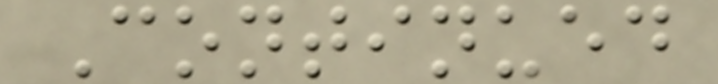Continued
